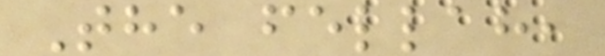The fellah,
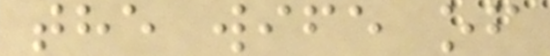the wife of
